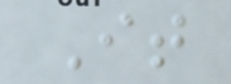It
